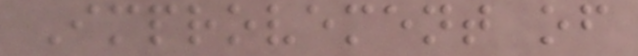Improvement of
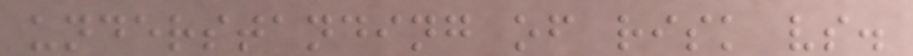understanding of risk vs.
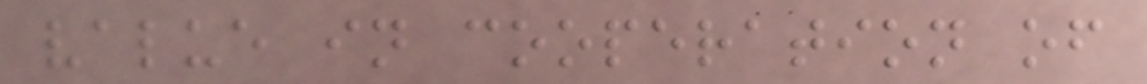value in cooperation of
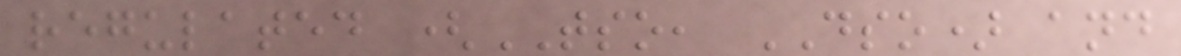regulated (TSO, DSO) and
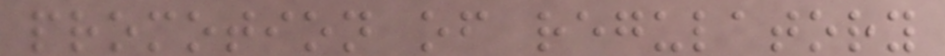promotion of regulatory
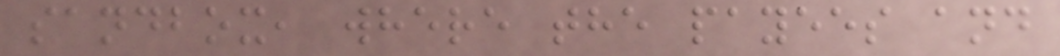sandbox, where the payees and
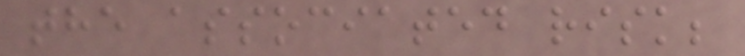the associated risk;
